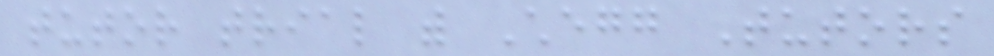tutor trial with Chegg Tutors
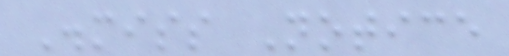Dismiss Notice
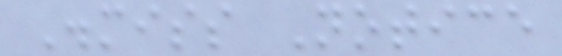Dismiss Notice
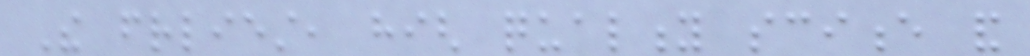The friendliest, high quality science and
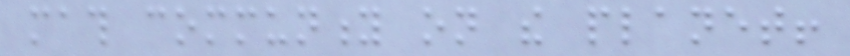math community on the planet!
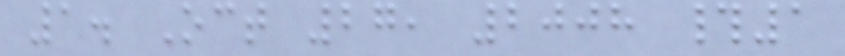1. Oct 27, 2008 #1
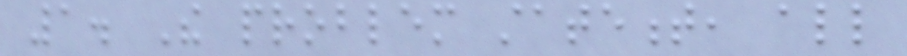1. The problem statement, all
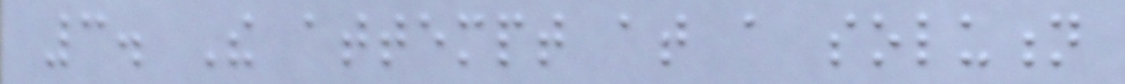3. The attempt at a solution
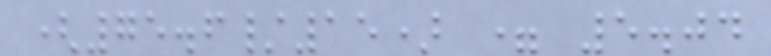(75.6/15) = 5.04
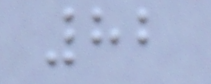82
